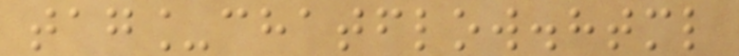tag_chatflow.html
